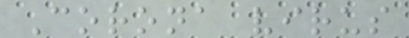Corona virus
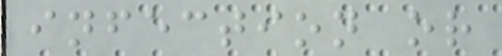infection or
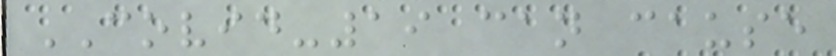COVID-19 can cause
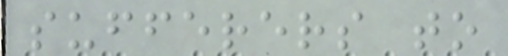sufferers to
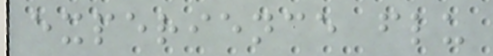experience flu
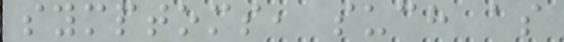symptoms, such as
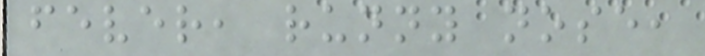fever, runny nose,
